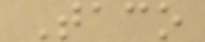Taco
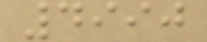4990
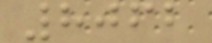8062
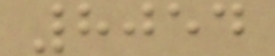8054
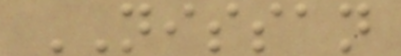NISSAN
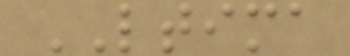LTIMA
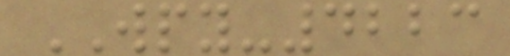WPY-4223
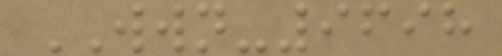WWN-9698
